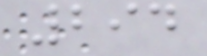294
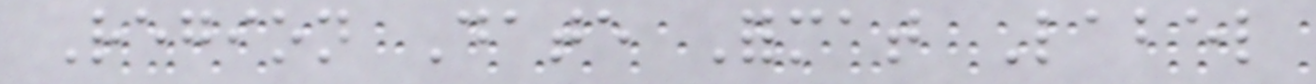Region Date Format Label
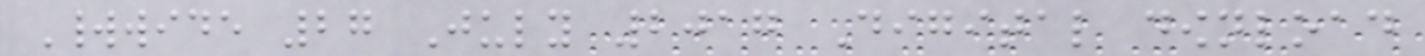Worldwide 27 July 2017 Digital download
